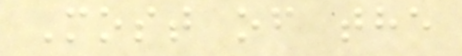Most of the
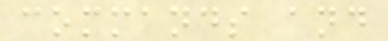commands and
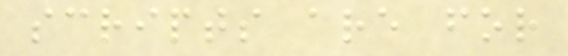scripts are for
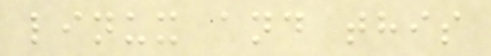linux and this
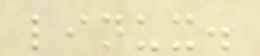linux.
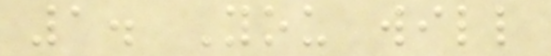1. You will
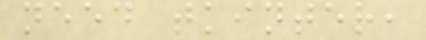need tkinter,
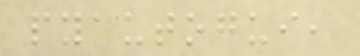pyautogui,
